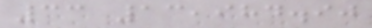33 13,984.90
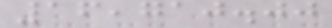16,710.00
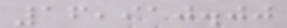16,910.00
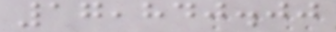17,840.00
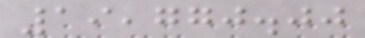19,770.00
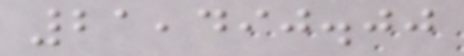21,490.00
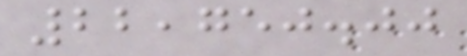22,750.00
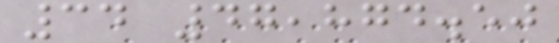34 47,874.50
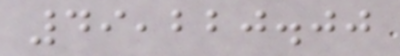49,220.00
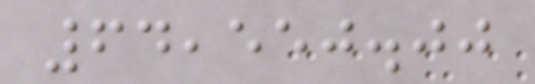64,550.00
